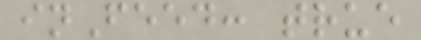inFeed: true
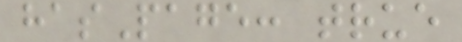hasPage: true
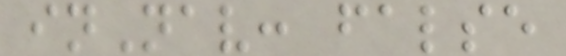inNav: false
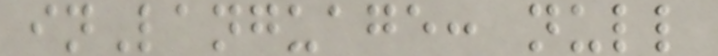inLanguage: null
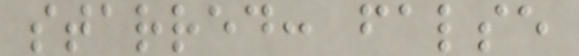starred: false
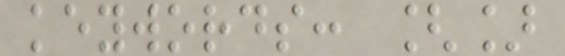keywords: []
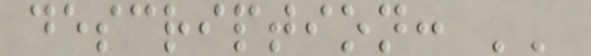description: ''
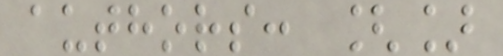authors: []
